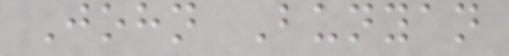John Bunyan
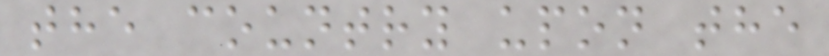the country upon the
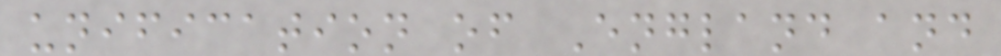unification of England and
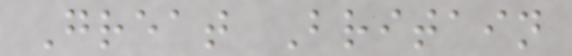Great Britain
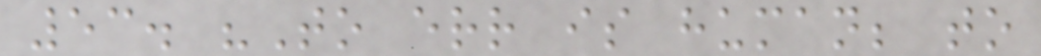53. "To err is human; to
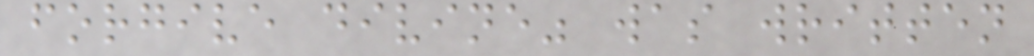forgive divine" was written
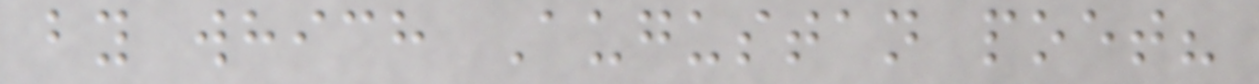by which Augustan poet?
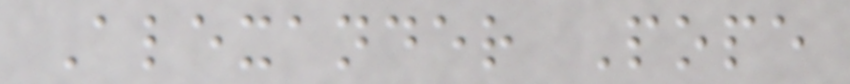Alexander Pope
